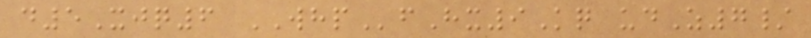d5Xjq6 WHPfHx9Kq udZ7/
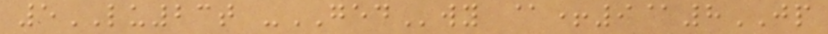5LU23t -GEDwy @+9@8JP
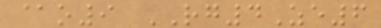@o9 RG4Ze6
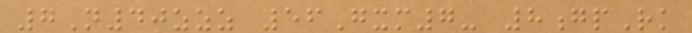7N40zzz 56Gxm7- 8gpRk
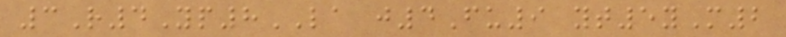3R4Yp8LA j4Fu9 yt5yM2
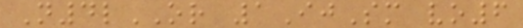N4lOR 1IjSm vo6
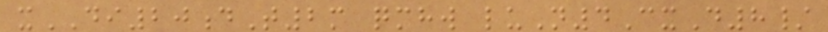xDI20dT2m qmhw luN4CxD8/
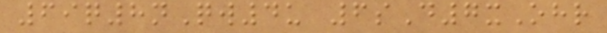69q8nQw4u 6sD7xOhr
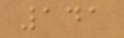141
